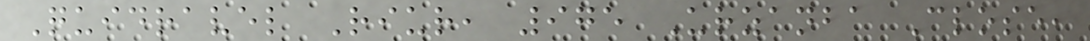Quidravel Riur, 975 Urzanba Close,
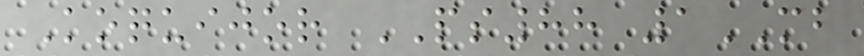Koquijor PS88 1MB
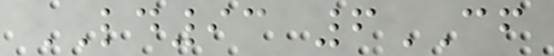LD93 6CF
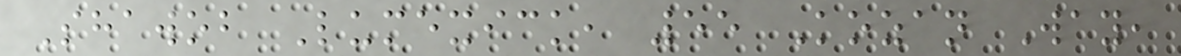Shawob Lumexick, 55 Kozan Way,
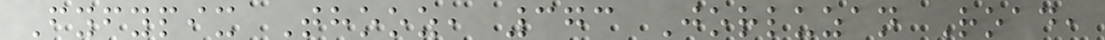Fyfypix Thooz, 373 Jorluzan Road,
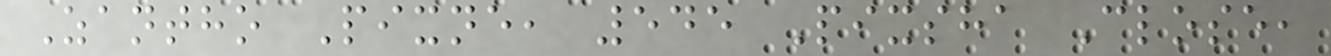Zantho Pixne, 545 Pixsha Close,
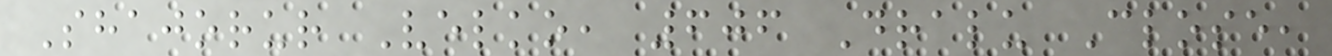Shajorur Velko, 606 Dralu Close,
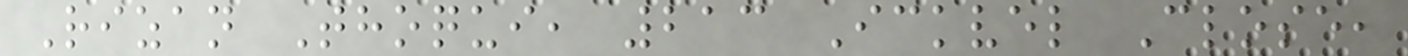Rizan Thoqui, 213 Ickvel Close,
